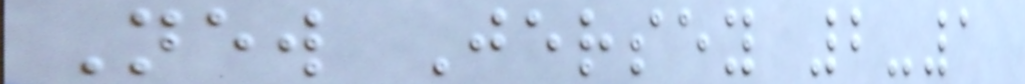New Jersey 2-1
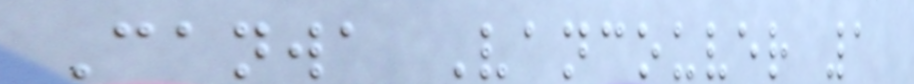Canwa Vancouver 1
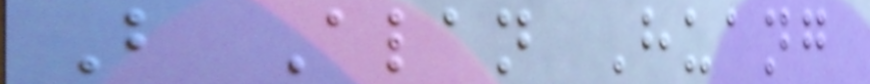B Alan Huang
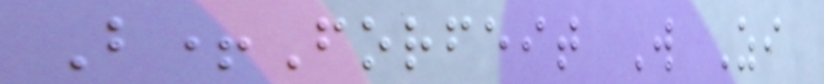B+Forfeit W Zi
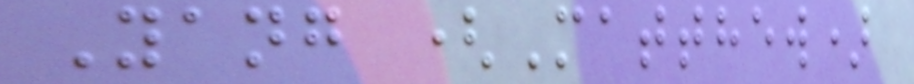Yang (Matthew)
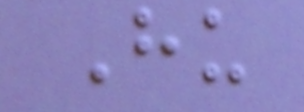Hu
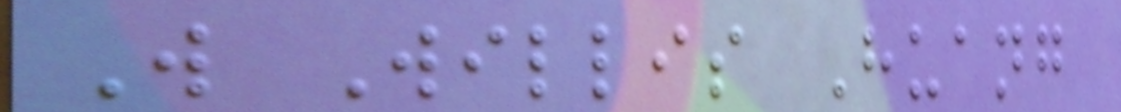W Willis Huang
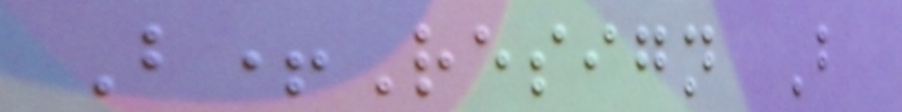B+Resign B
